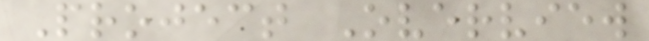Project Overview
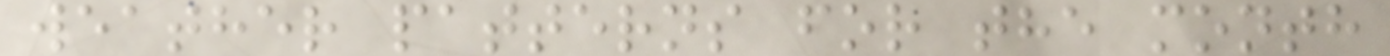weather patterns for the month
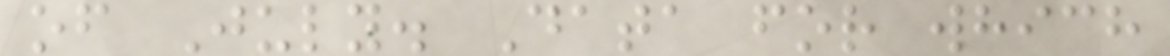of July. Data for which
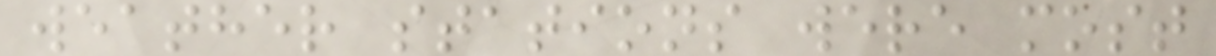weather stations were most
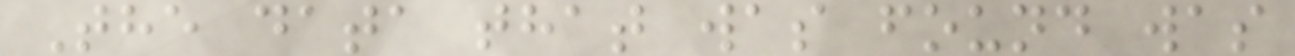The data that was found was
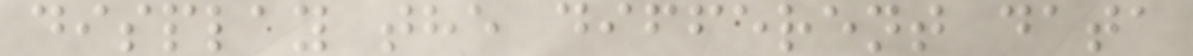display the different data
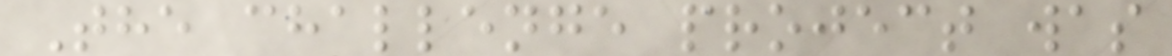The challenge project was
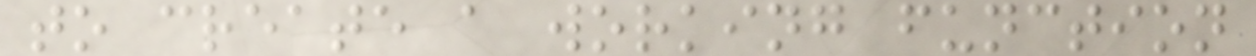to create a working function
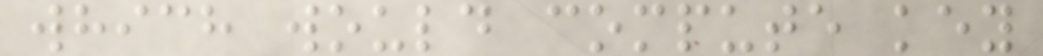which would compute key
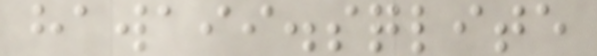hawaii.sqlite
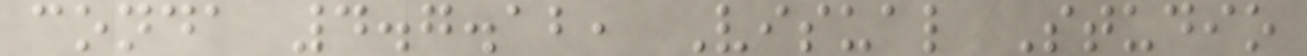conda 4.7.12, Visual Studio
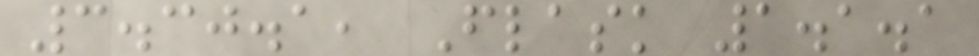3.30.1, Flask 1.1.1
